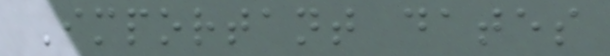Important dates
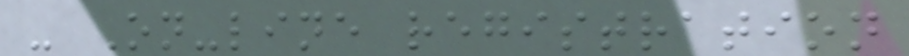- On-line registration
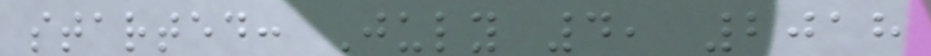started: July 4, 2018
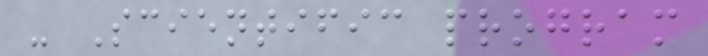- Scientific program
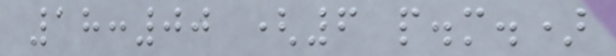18:00 (6 p.m.)
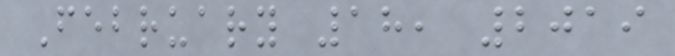February 18, 2019
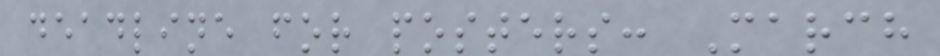deadline for posters: March
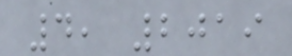4, 2019
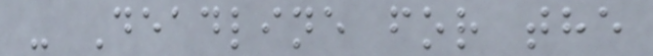- Deadline for the
